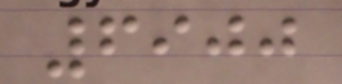6900
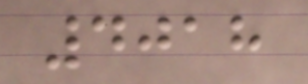4018
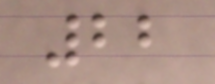22
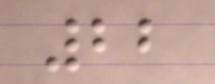22
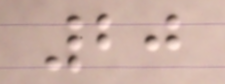20
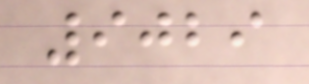9029
